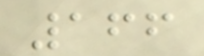166
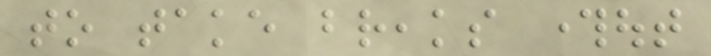to take breaks throughout
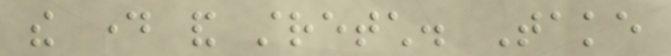the day and stretch. Take
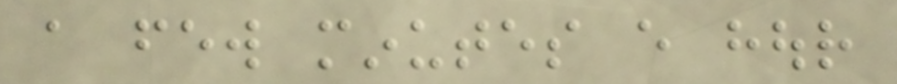a few minutes every hour
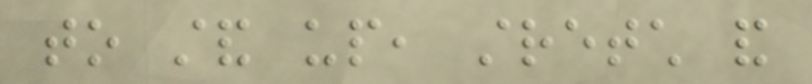to stand up, stretch and
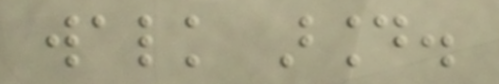walk around.
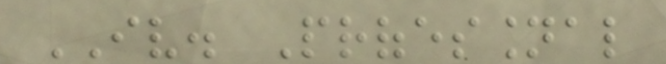IV. Professional
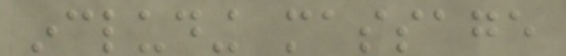including massage
